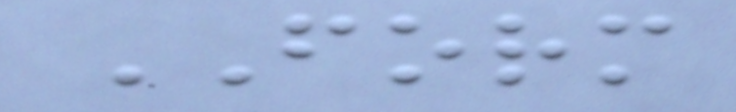FORM
